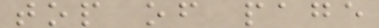top of page
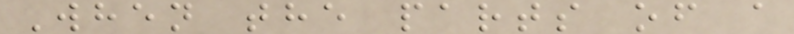When the parts of a
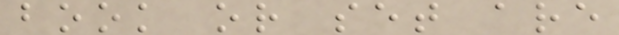book or set are
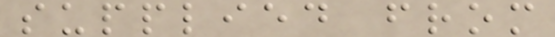supplied from
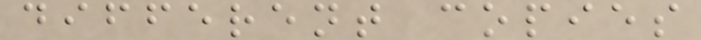different copies
